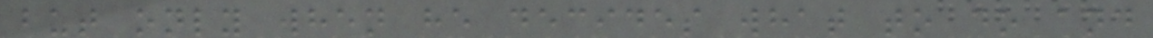but only when he decides what to do and
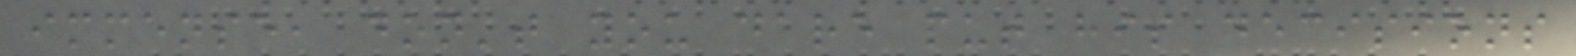immense, don't you dare put his decisions
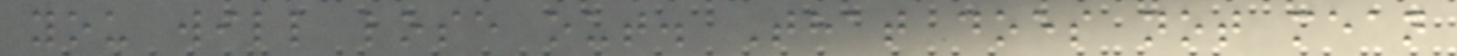you will lose out. That does not mean
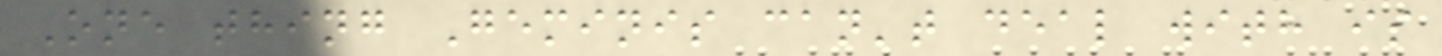One thing Geminis can't deal with is
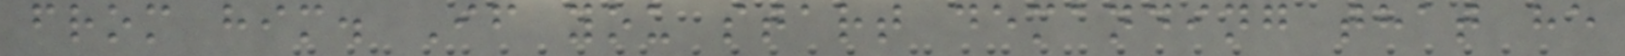from him. If you start demanding that he
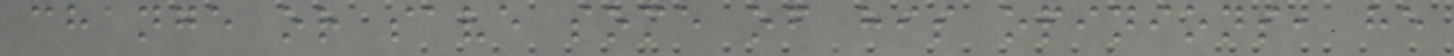change or save some of his opinions, he
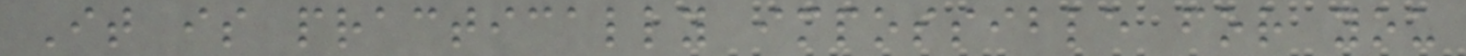It is practically impossible for you
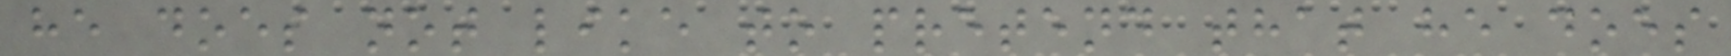he does not like to pretend that he does
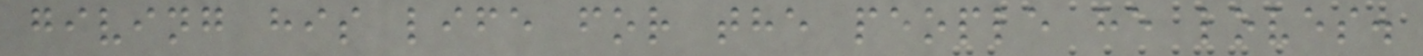giving his life for the people he loves.
